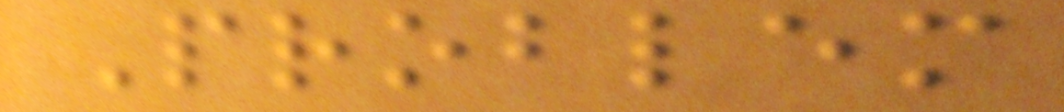Problem
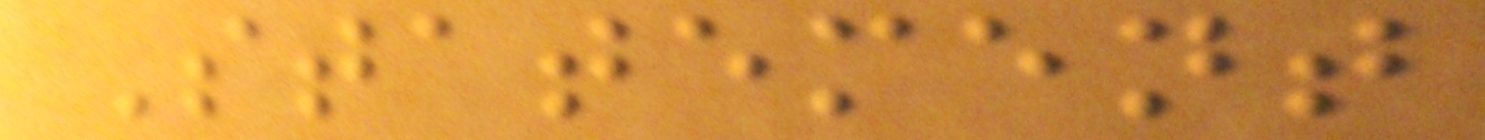Statement
